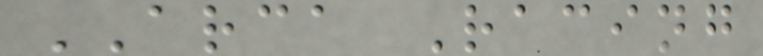ARCA Racing
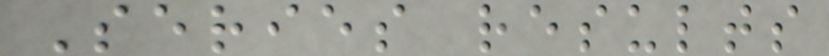Series results
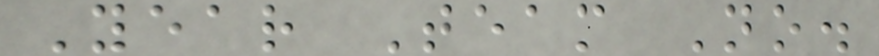Year Team No.
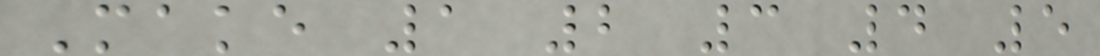Make 1 2 3 4 5
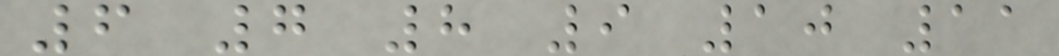6 7 8 9 10 11
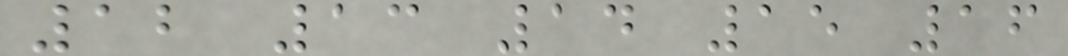12 13 14 15 16
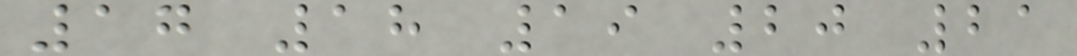17 18 19 20 21
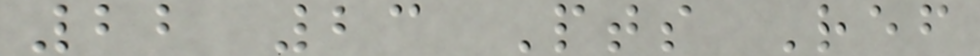22 23 Pts Ref
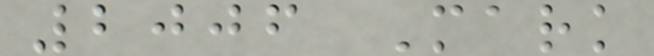2006 Mark
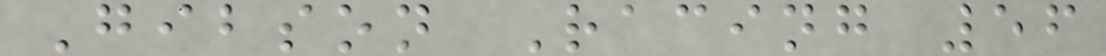Gibson Racing 56
